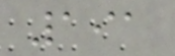191
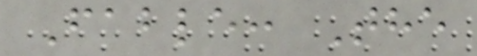Fable: The
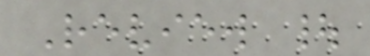Review |
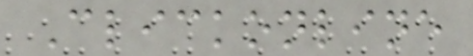Clickonline
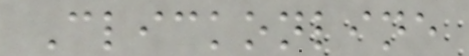Clickonline
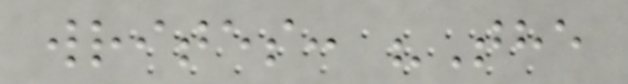writes: "The
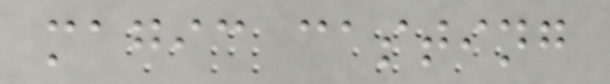magic casting
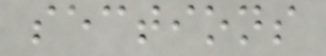sections
